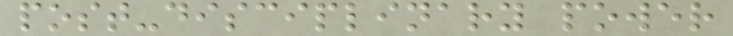post-disciplinary power
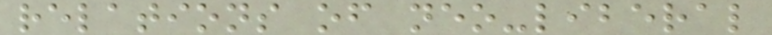relations of neo-liberal
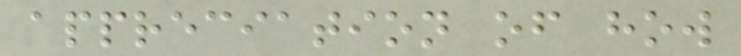appreciation of how
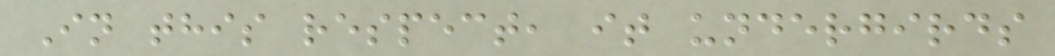In this respect, it undergirds
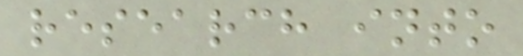research into
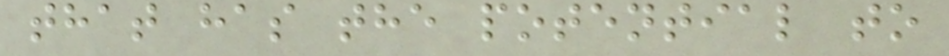that has the potential to
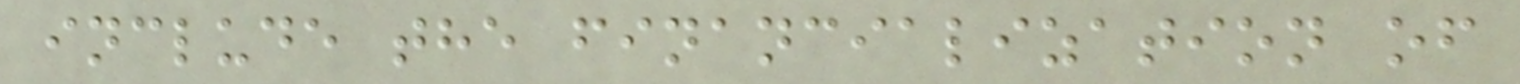include the financialization of
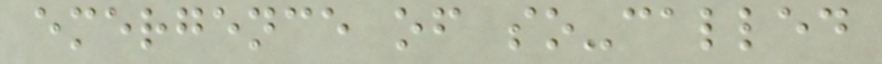emergence of so-called
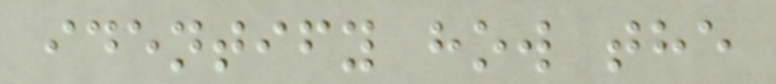identify how the
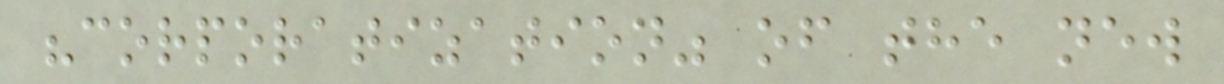"corporatization" of the new
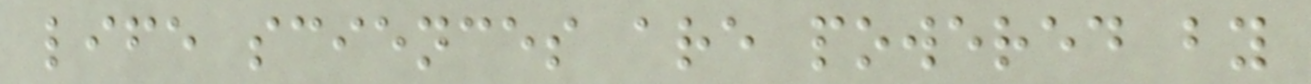life sciences are powered by
